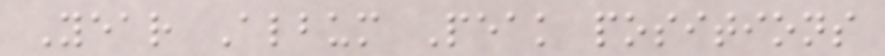Year Album Peak positions
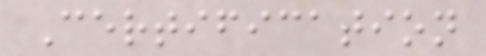Certification
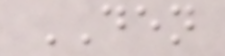DEN
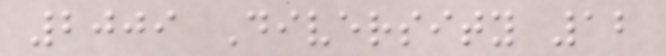2009 Diversity 12
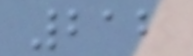212
